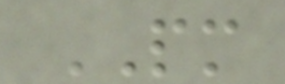PM
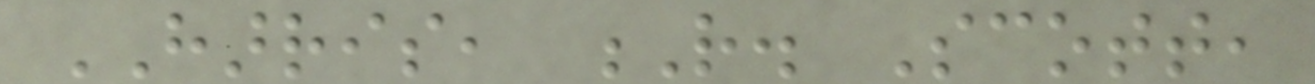HARRIS, R. Scott,
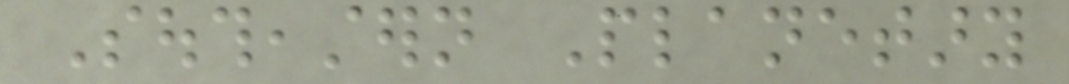Southeastern Planetary
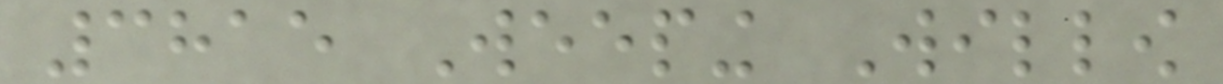3815 Weeping Willow
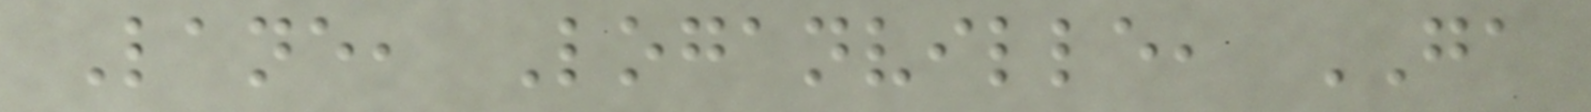Lane, Loganville, GA
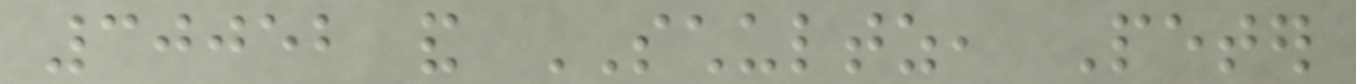30052 and SCHULTZ, Peter
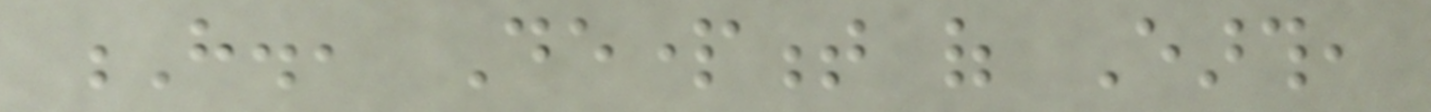H., Department of Earth,
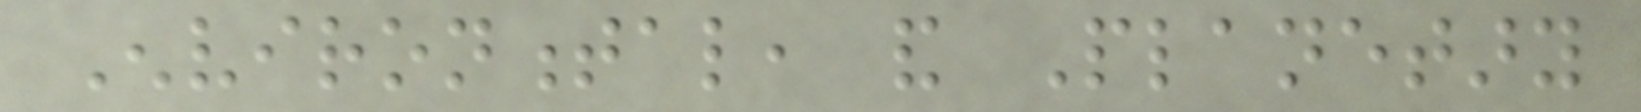Environmental, and Planetary
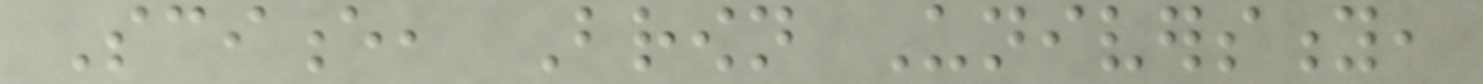Science, Brown University,
